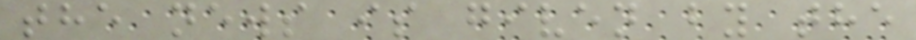the news is given by the
